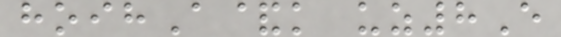hoihA&k uz8E
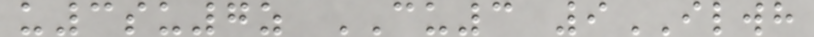u3su7z CU3 9ILWH
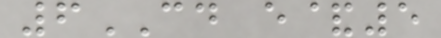6CD e&5
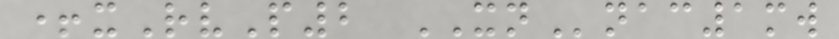+xRvP2 XNnac1mw
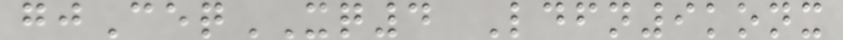gjCeqXQ4 Ldfn9konx
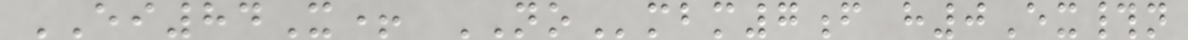EI84X+ NOmbm7f h0Ex#n
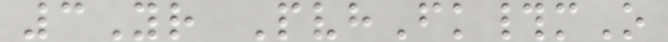3Yr PvhFk#mO
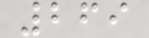269
